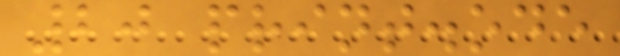20 print.ode
